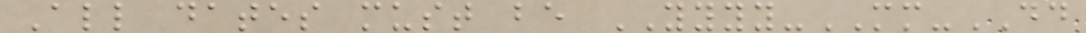All dates must be YYYY-MM-DD
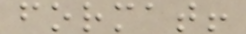format!
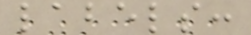labels:
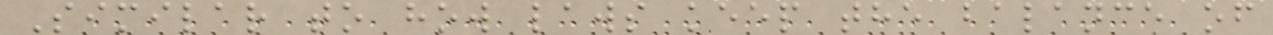Similar to how laws keep the balance of
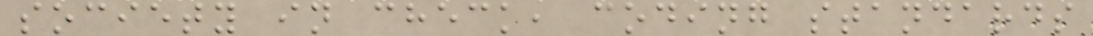society in check, coding standards
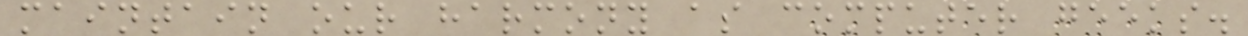maintain our harmony as computer geeks.
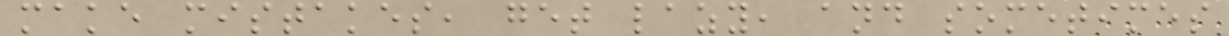make mistakes, get lazy, and sometimes
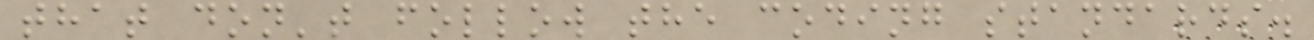that don't follow the coding standards.
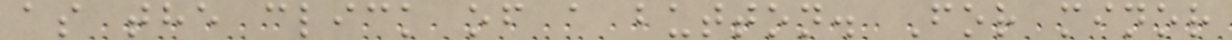as the click of a button. For minor
